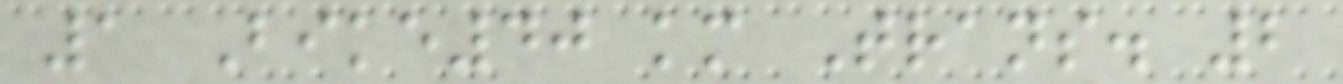1 Bike40 km Trans. 2
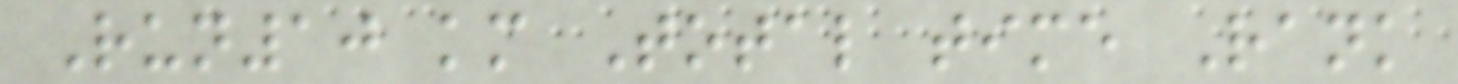Run10 km Total time Rank
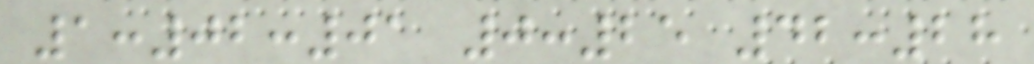1:02:01 0:25 42:28
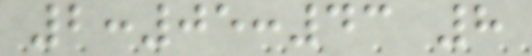2:05:43 8
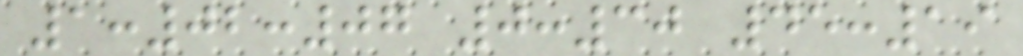1:02:07 0:30 45:19
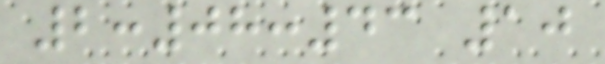2:08:43 10
